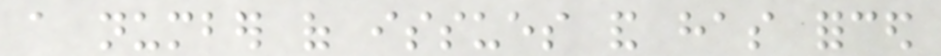a number of issues and has forced
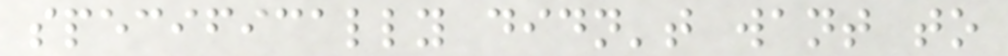specifically didn't want to
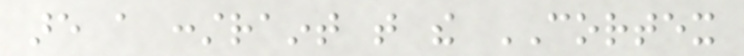are a constraint that the CORTEX
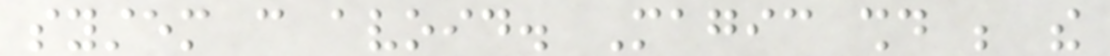system can avoid. Magic should be the
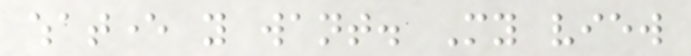whatever you want. My view
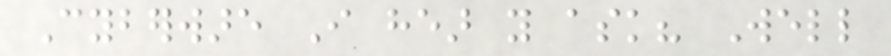Cyberware I hear you ask? Well
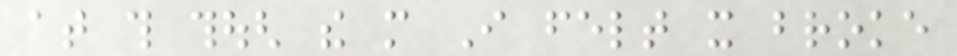at this though the more I felt it broke
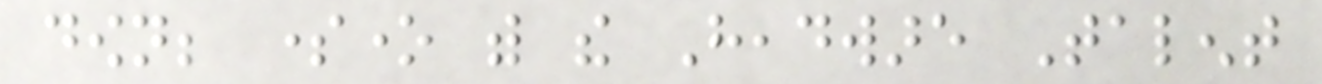down; someone with the Headware Talent
